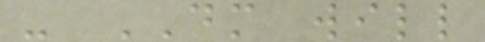- DM will
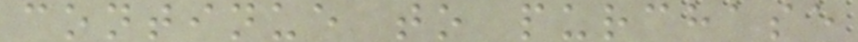continue to purchase
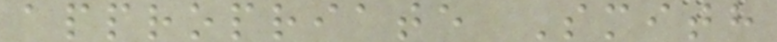appropriate Smith
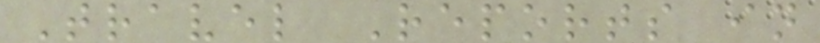Travel Reports in
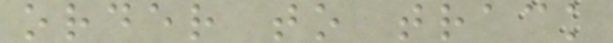order to track
